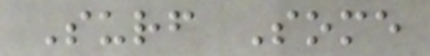Surf Some
